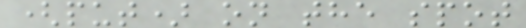(put) on the spot
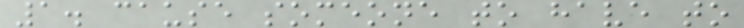1. cause someone to have to
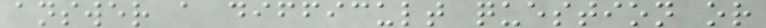answer a difficult question or
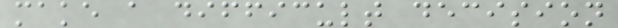make a difficult decision
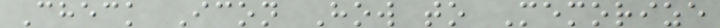Check Icon How to Memorize
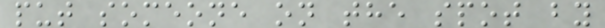put someone on the spot by
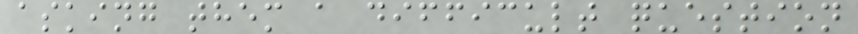asking them a difficult question
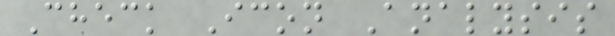Check Icon Analysis
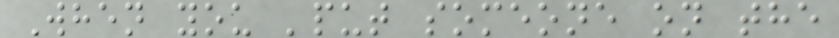When you 'put someone on the
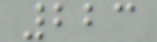223
